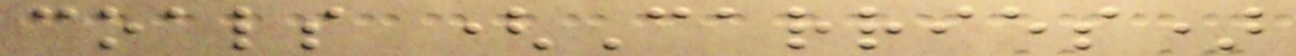coals (Carries)
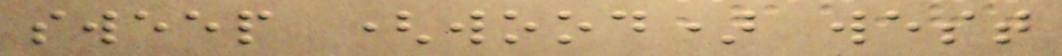sweep (wood) west
